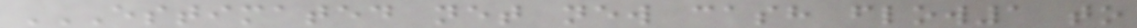ESTIMATED NET NEW CASH FLOW1 TO
